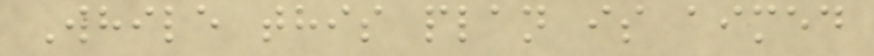While this plan is aimed
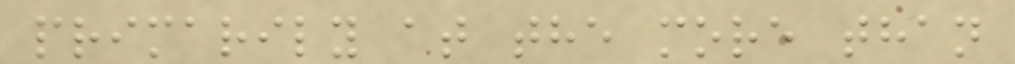primarily at the more than
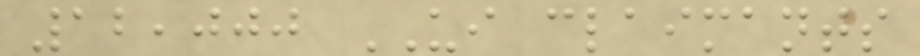12,000 UI claimants
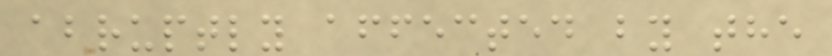abruptly affected by the
